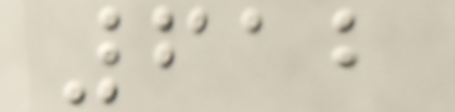612
